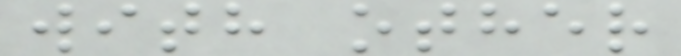with other
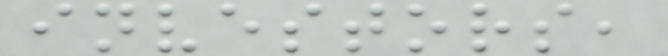investors,
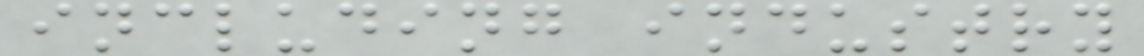including industry
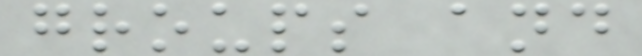groups and
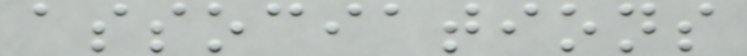associations
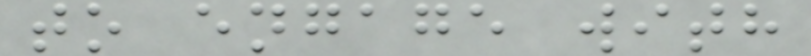to engage with
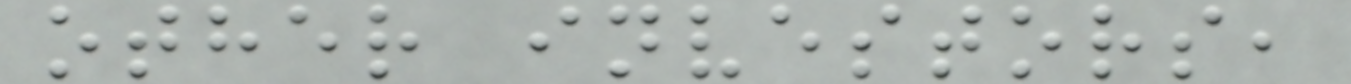other investors,
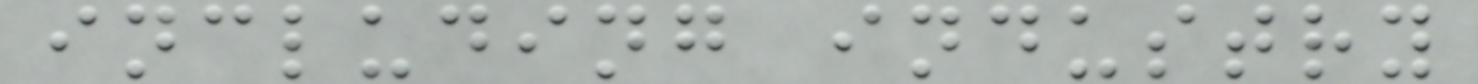including industry
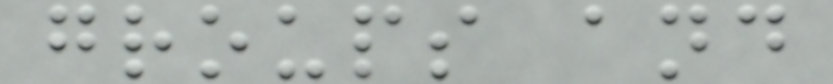groups and
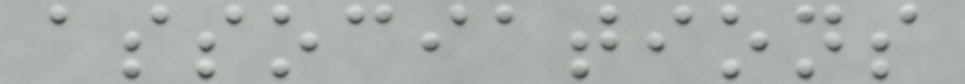associations
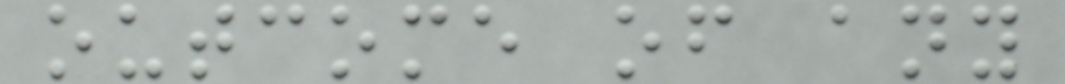outcome of any
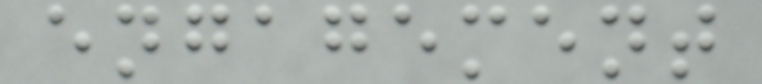engagement
